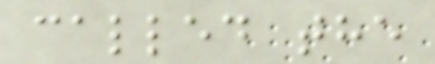called the
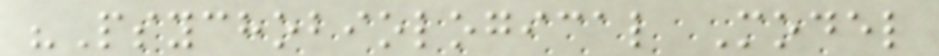"Psychobiological Model
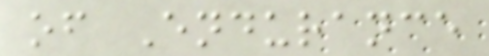of Endurance
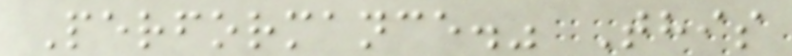Performance." This
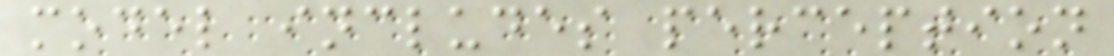model includes perception
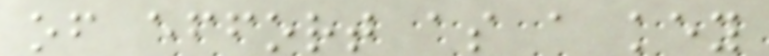of effort as a key
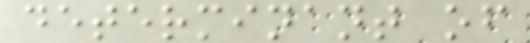determinant of
